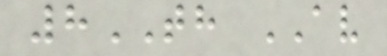8TH AV
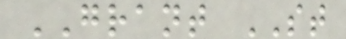GRANT ST
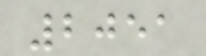2051
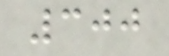300
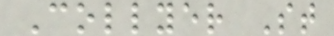Collyer St
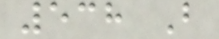538 B
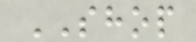SHOP
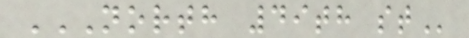NORTH 49TH ST
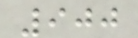900
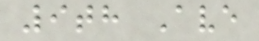9th Ave
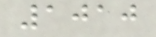1010
